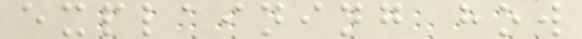explaining how
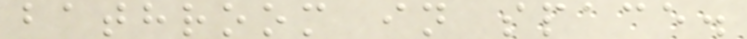bathroom in space.
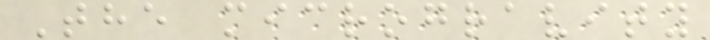The microgravity
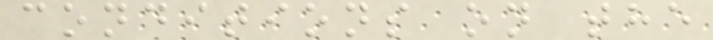conditions on the
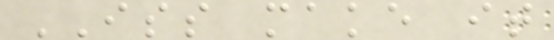ISS make it
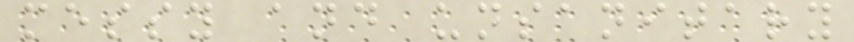messy and unsanitary
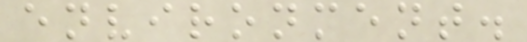environment.
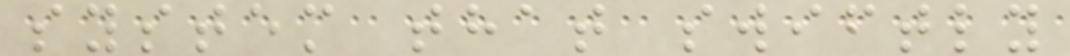system that swiftly
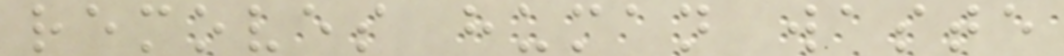removes human waste
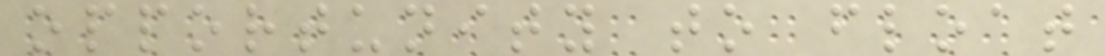opportunity to float
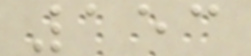153
